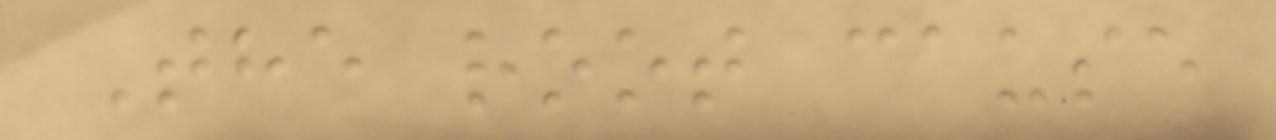The root cause
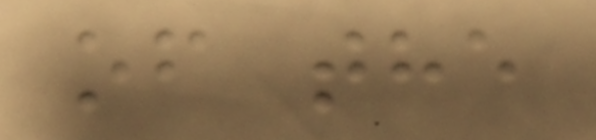of the
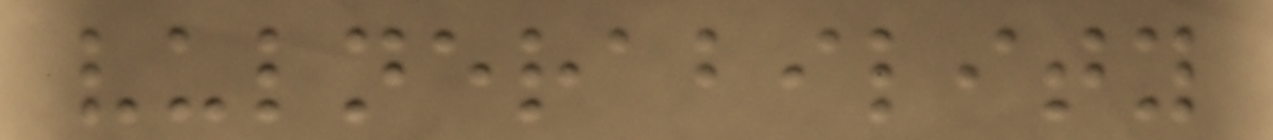vulnerability
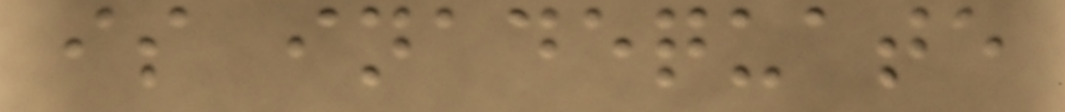is inadequate
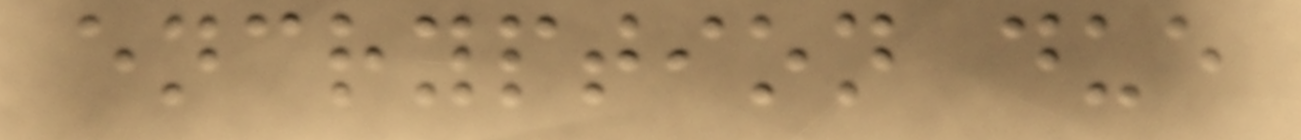encryption due
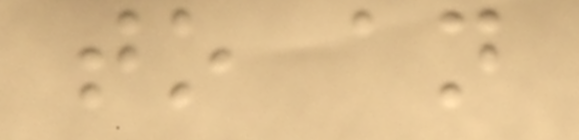to an
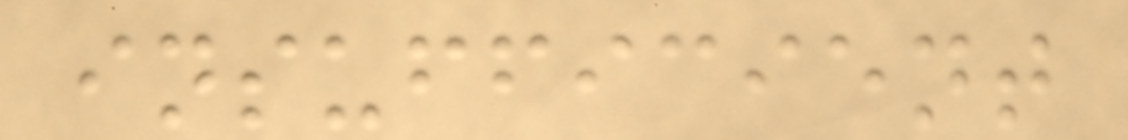insufficient
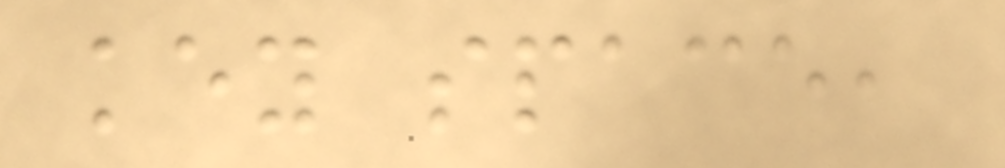key space,
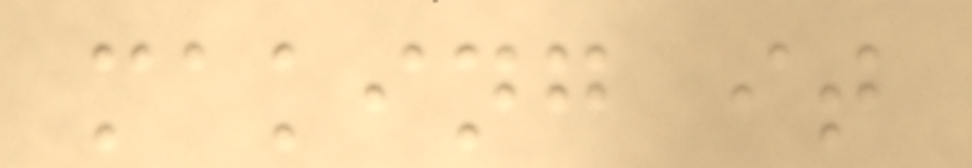making it
